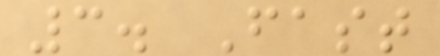3. Fast
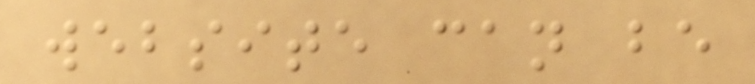website can be
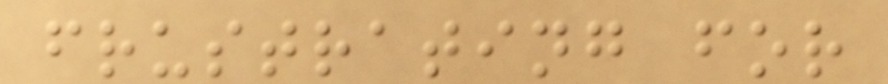frustrating for
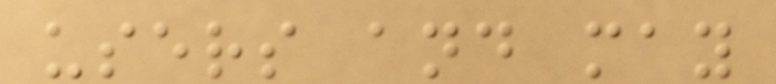users and may
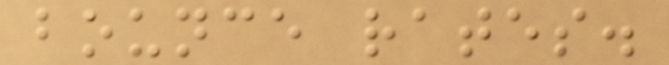bounce rates.
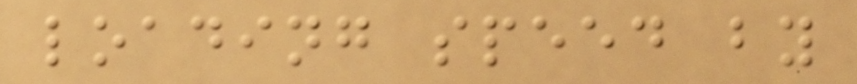loading speed by
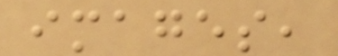images,
